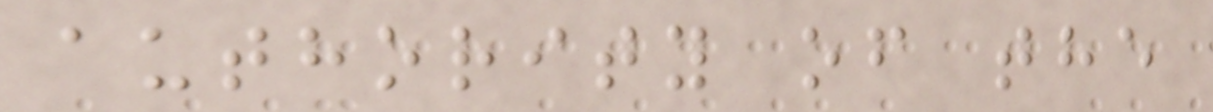authority of the
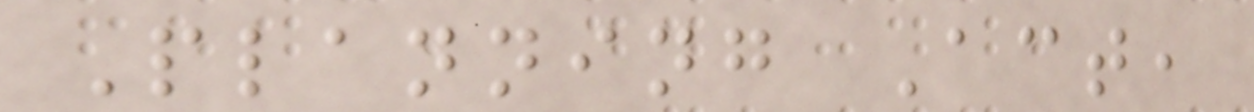Planning Act,
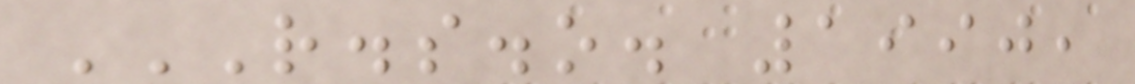R.S.O. 1990,
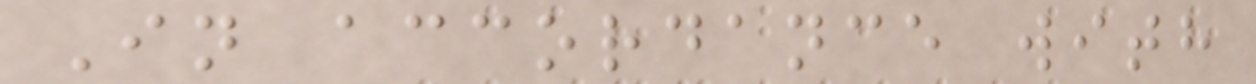In accordance with
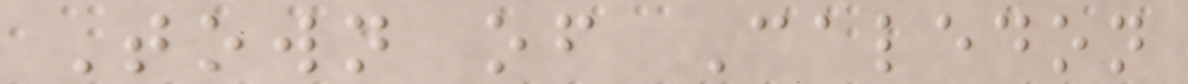Town of Caledon
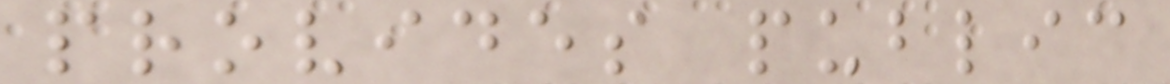provides public
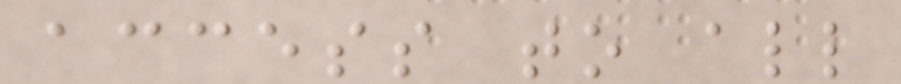access to all
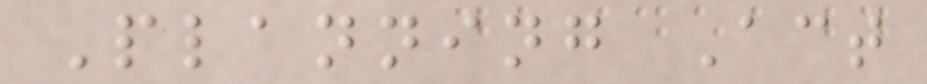Planning Act
